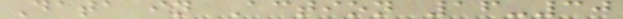Data in Action 16-30
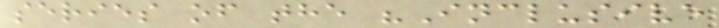series of the "Inclusive
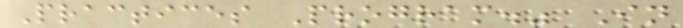Practices Program." In
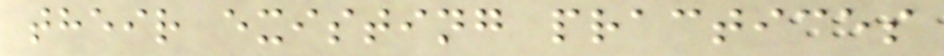their existing practices
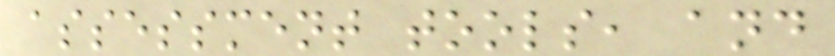assessment tools, and
